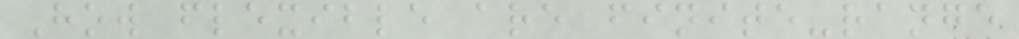How flexible are finite-range
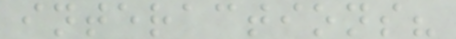interactions?
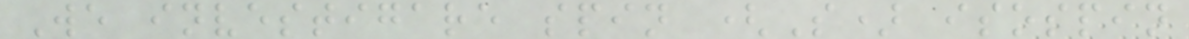We investigare spin (S) isospin
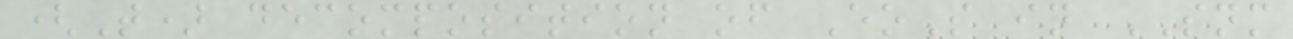(T) decomposition of EoS in SNM
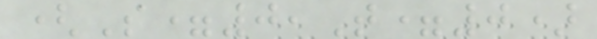(S=0,T=0)
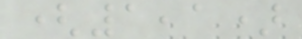(1,1)
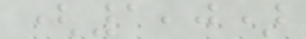(1,0)
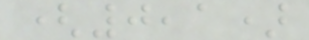(0,1)
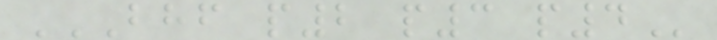BHF P2 P3 P4
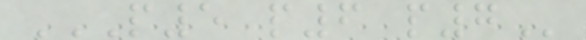P5 P6 P7
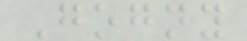Gogny
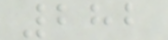282
